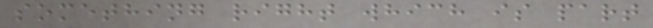something right which is part
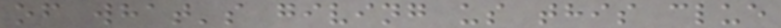of what's giving us this clue
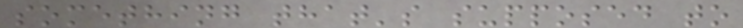something that's supposed to
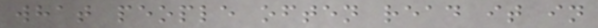what people often read it in
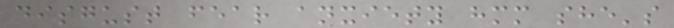disgust fear anxiety hmm she's
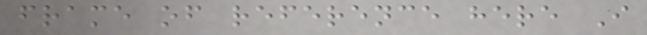frame of reference here I
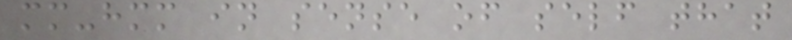mm-hmm in sense of self that
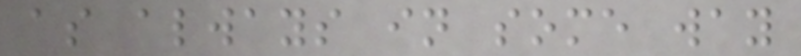as always in some way
